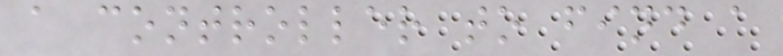a controller to find a
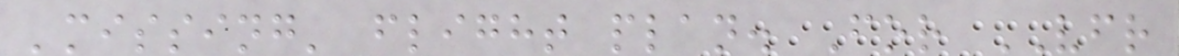'missing' flight plan. For VFR
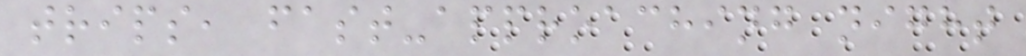trips, fast-approaching night
